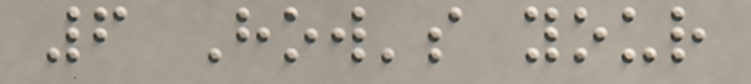6 How's your
